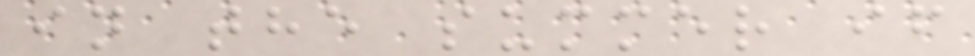in the summer if
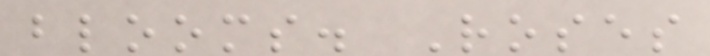blooms. Roses
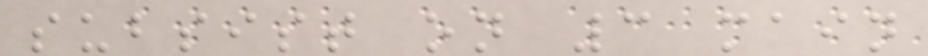subsist on 3 main
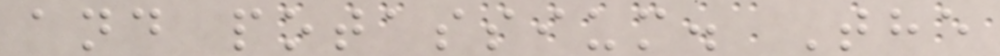and potassium. The
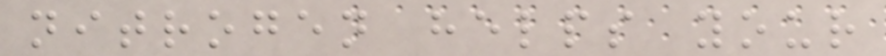nitrogen helps your
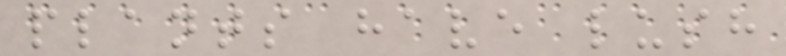plants have lush
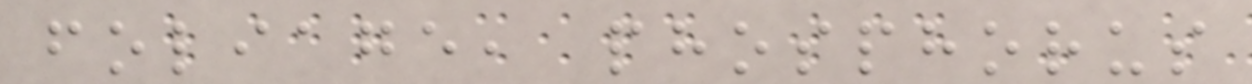foliage, phosphorus
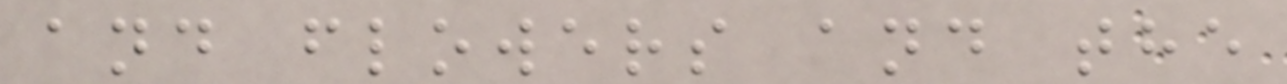and flowers and the
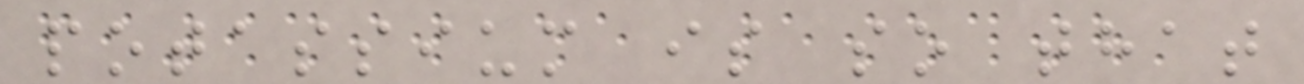potassium is so that
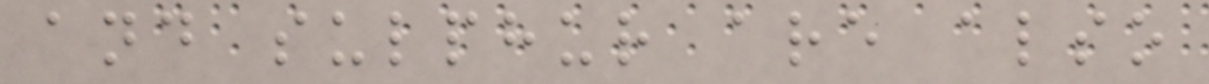and sulphur are also
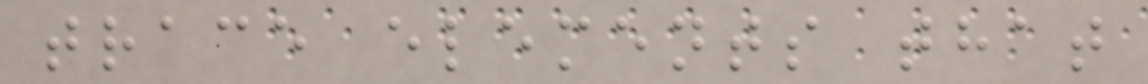trace elements that
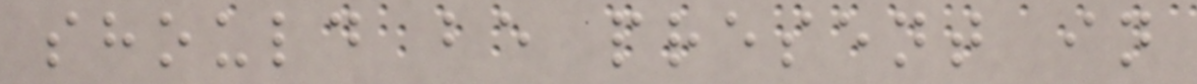should be present in
